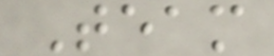Team
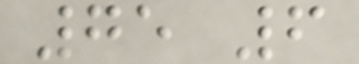75 6
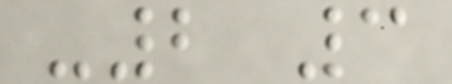-2 3
